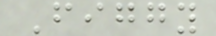Figgy
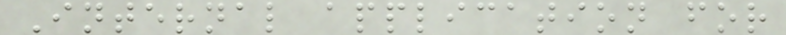Internal application for
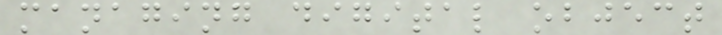managing digital object
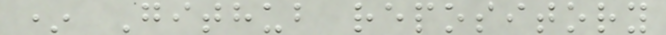* Github repository
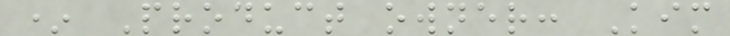* Product owner: Kim
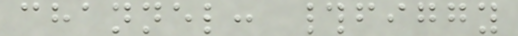channel: #figgy
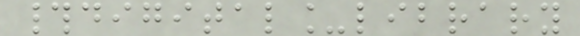#digital_library
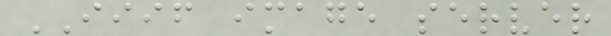IIIF image server
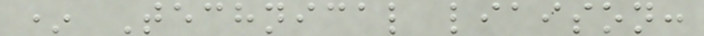* Technical liaison:
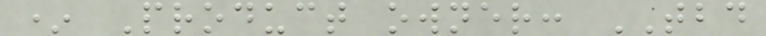* Product owner: TBD
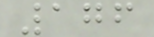176
